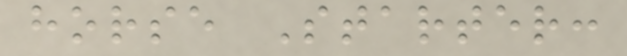horse Starter:
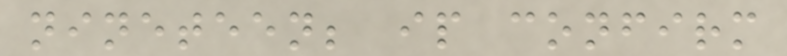nineteen; ip confirm
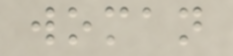woman
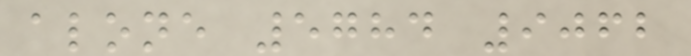alone 5784 9062
